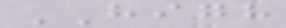HIGH
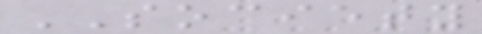SOCIETY
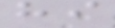hi
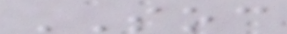SOC
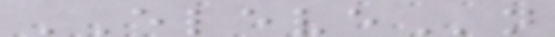ELEVEn
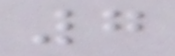7
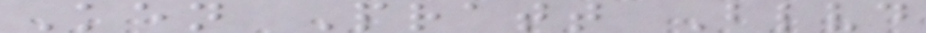Ken Pratt Blvd
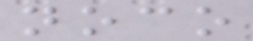noco
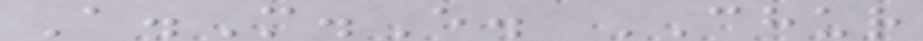A.M.E. CHUR
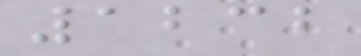1232
